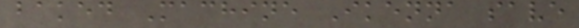baked Machine Ikenna save
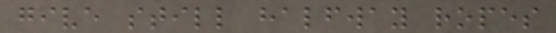give still halfway ropes
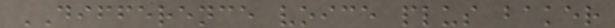DIFFERENCE voice plus baker
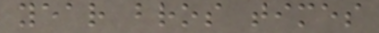year bros times
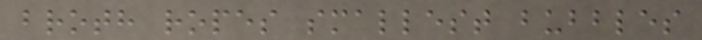broth ropes smallest bubbles
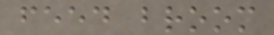feed broom
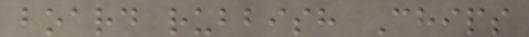board rubbish Chips
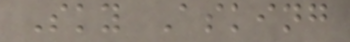Sky Asking
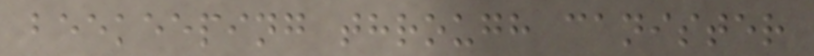beekeeping through canister
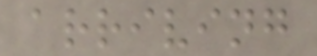arriving
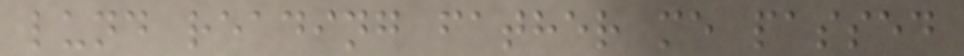lund reading father me passed
